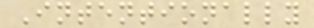Intentionally
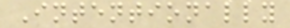Intentionally
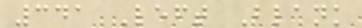341 Left Blank
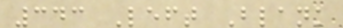343 Left Blank
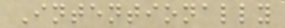Intentionally
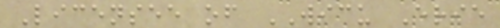Licensee of WICU Erie
